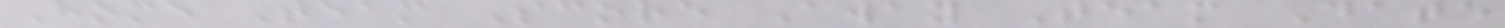Home Team Score Away Team Date
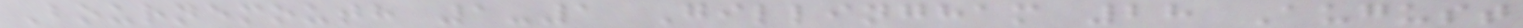Bournemouth 1-1 Gillingham 28 August
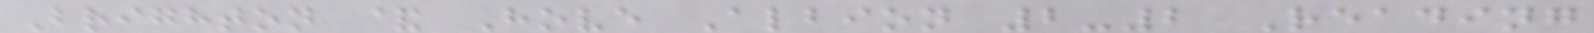Brighton & Hove Albion 2-2 Reading
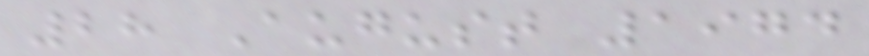28 August 1974
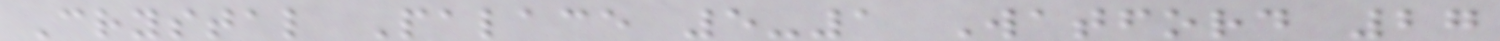Crystal Palace 5-1 Watford 27
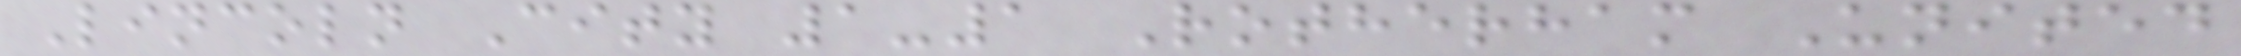Lincoln City 1-1 Rotherham United
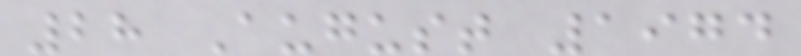28 August 1974
